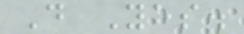D Yes.
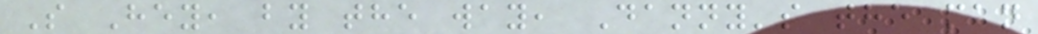S Hey, by the way, Danny's the man
